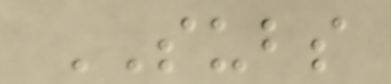SUBS
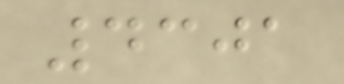4301
